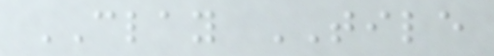CLAY TILE
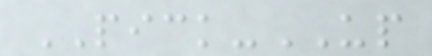PICK-UP
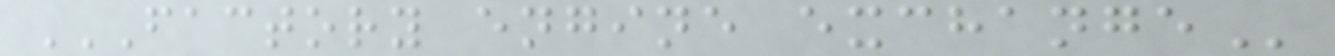FACTORY ENGINE EXCHANGE
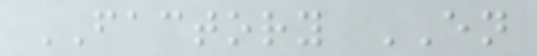FACTORY EN
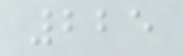225
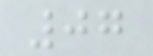07
